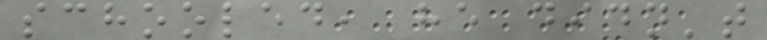schooled, he didn't
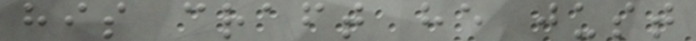his craft he just
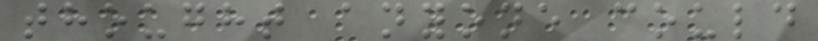thought anyone could
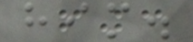him.
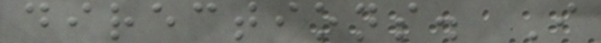directions. I
